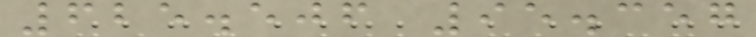625.506 95.357
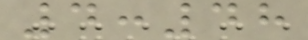4:48
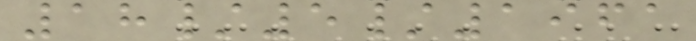18/5/1961
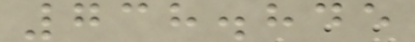738.845
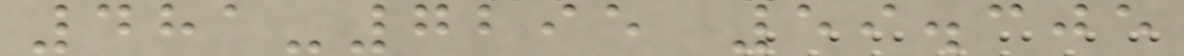481-7295 59.305
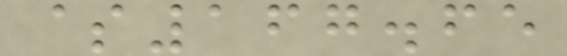$167.65
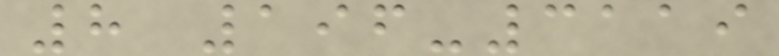8 196-3119
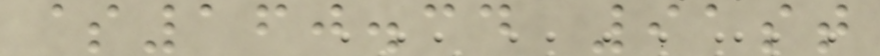$160.34 91st
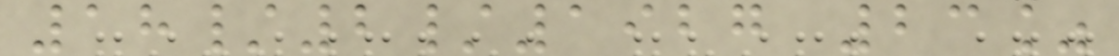18/2/1927 23%
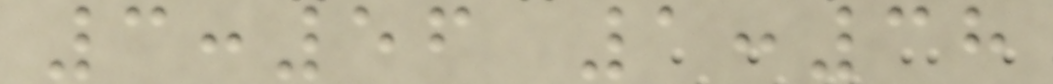3:56 1:38
